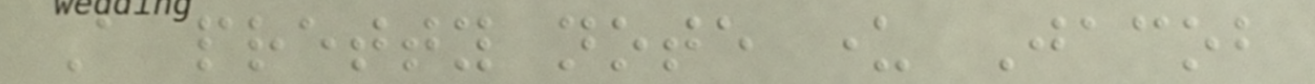A pretty note under Jacob
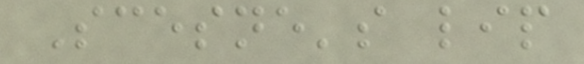Scesne's lip
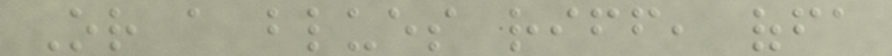Or a blues riff, offa
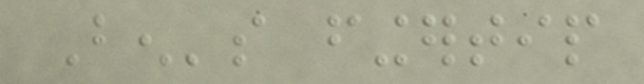Ben's fingertip
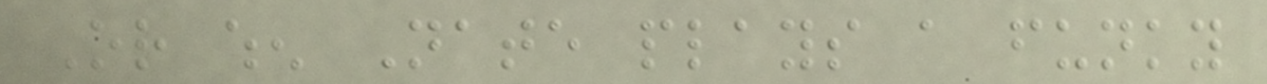Or when Nate plays a funky
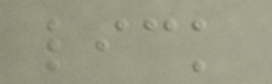lick
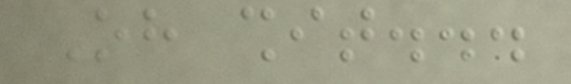Oh shit...
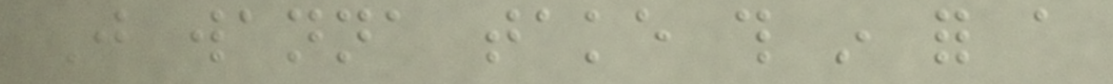Just wanna take this in for a
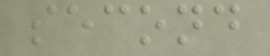second
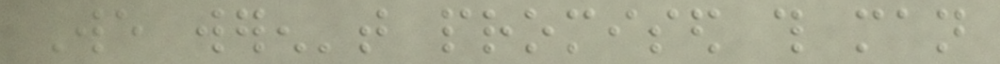We weren't promised this man
